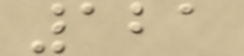121
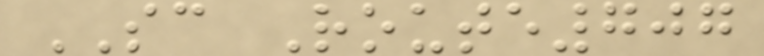SC Route707
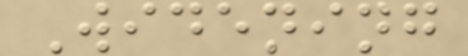Widening
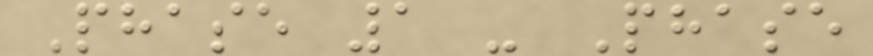Phase 1 - Phase
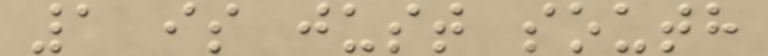1 is just south
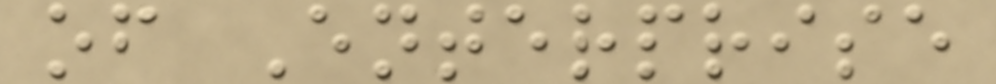of Enterprise
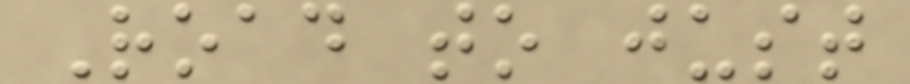Road to just
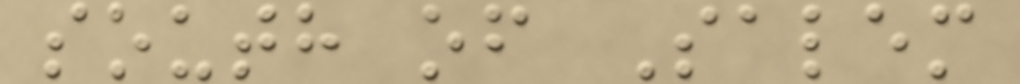south of Salem
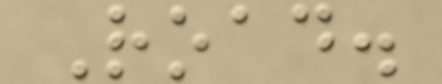Road.
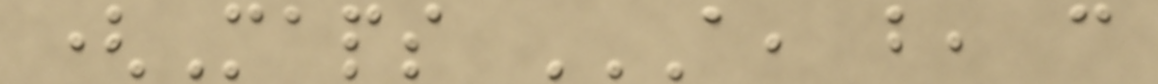(Maps A, B, C
